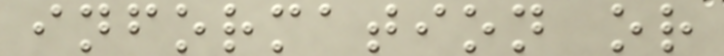information or
